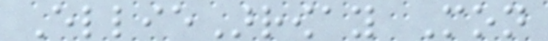EllieArroway Mon
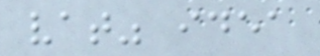vat" idea
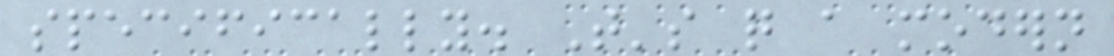specifically. That's quite a modern
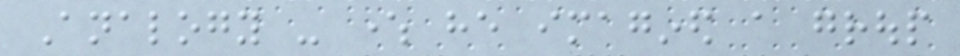Analogy - where he imagined a group
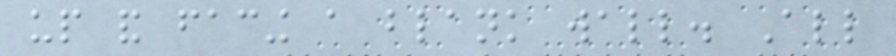up and facing a blank wall. All
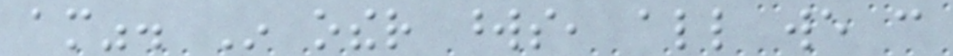am". In other words, all we can
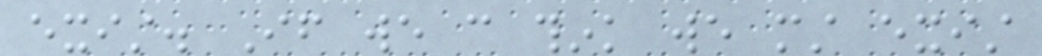exist. If we can think we must exist
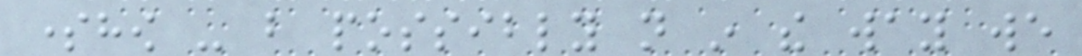somehow - but possibly not in the way we
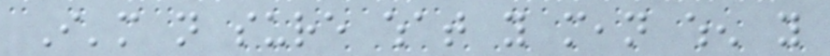I'm not sure what you mean when you
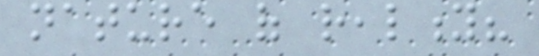nature of reality?
